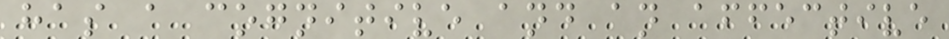has a cognitive and an affective
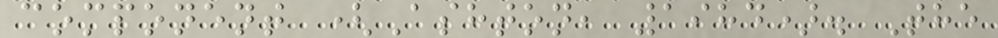component (Ashton, 1984). The
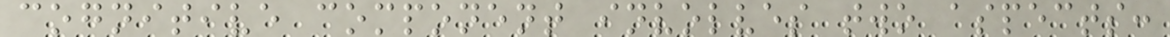cognitive component involves two aspects:
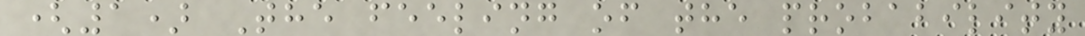(1) The feeling of the probability
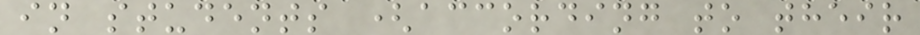in students (according to their
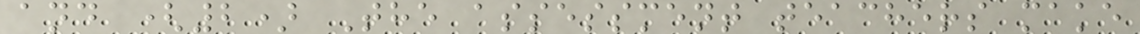and (2) The assessment teachers make
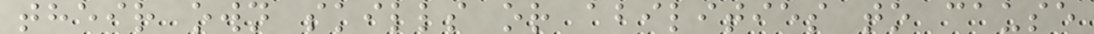their own skills or abilities to cause
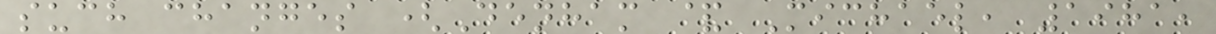such changes (Denham & Michael, 1981,
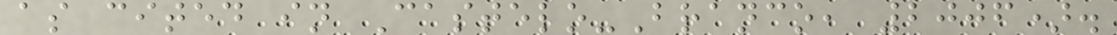as cited in Castelo-Branco, 2006).
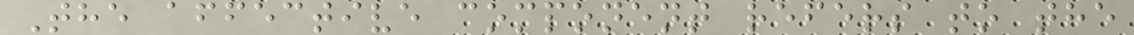The affective component refers to the
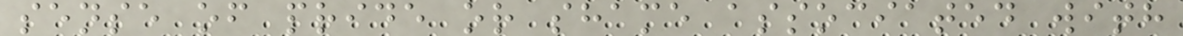sense of pride or shame associated with
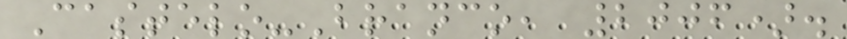Castelo-Branco, 2006).
